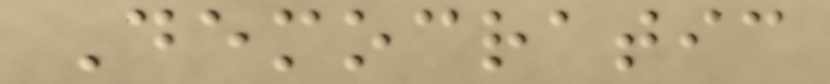Democratic
